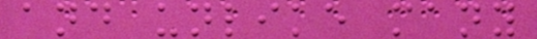and unlike many
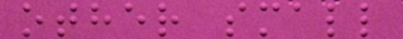other small
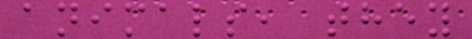animals, they
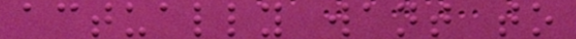actually want to
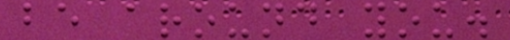be around you.
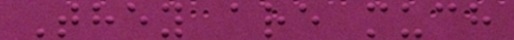They are much
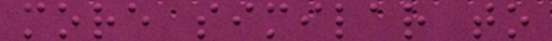more similar to
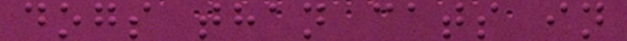dogs than cats in
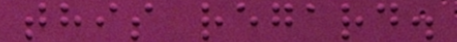this regard.
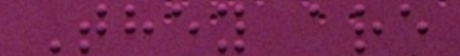They are
